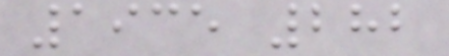1935 282
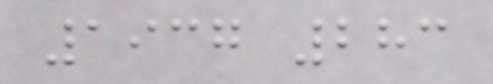1937 283
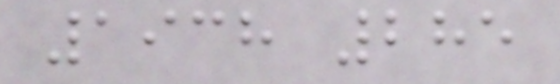1938 285
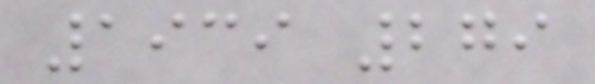1939 279
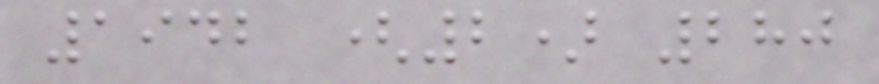1942 (2) 280
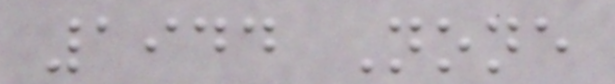1944 None
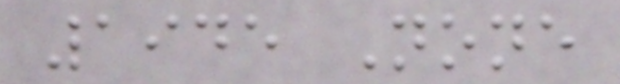1945 None
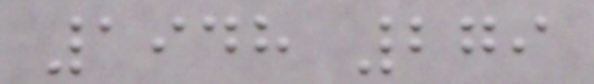1948 279
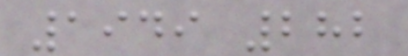1949 282
